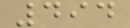494
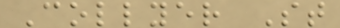Collyer St
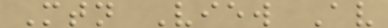Mtn View Av
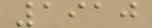1910
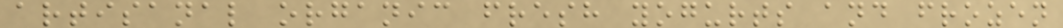artisanal organic fresh yogurts and frozen
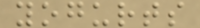yogurts
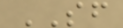SF
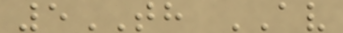5TH AV
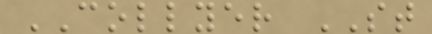COLLYER ST
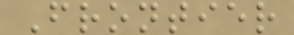Frontier
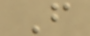F
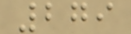279
